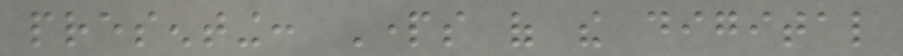presenting: Parts of the digital
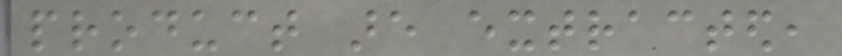product are extracted,
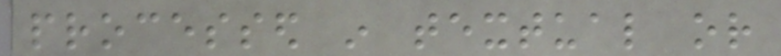processed in textual or
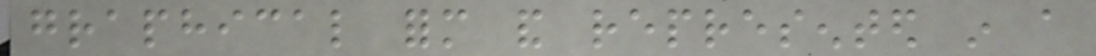graphical form and represented in a
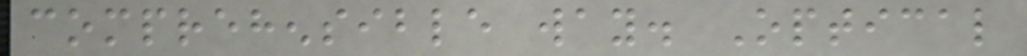comprehensible way. Optical
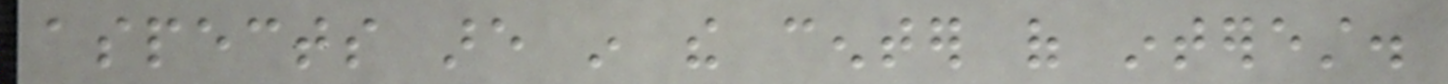aspects are in the center of interest.
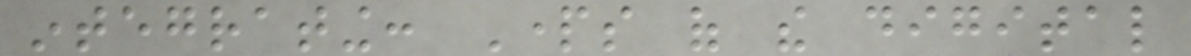integrating: Parts of the digital
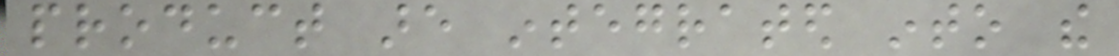product are integrated into the
